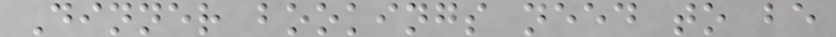Dinner bookings need to be
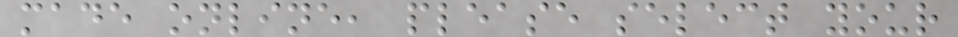made online, please select your
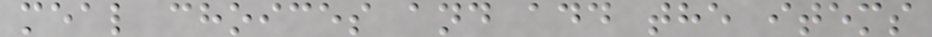meal choices and add the items
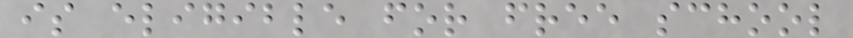is eligible for free school
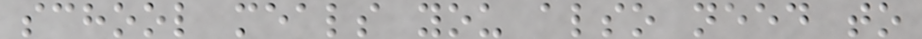school meals you also need to
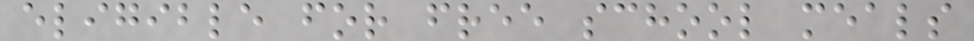eligible for free school meals
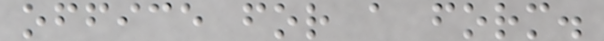office for a form.
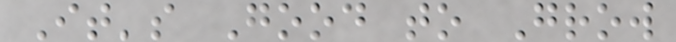It's Good to Grow
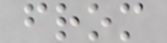from
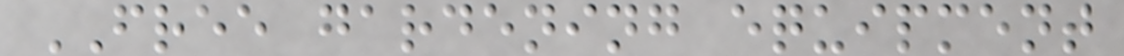FREE gardening equipment
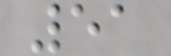51
